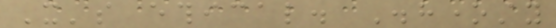It's ethical. Dishonesty
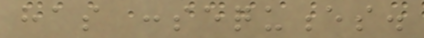has consequences.
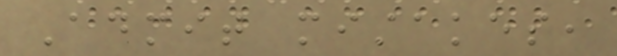Admit mistakes,
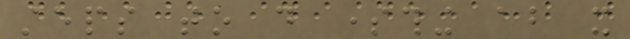steps to do something about it
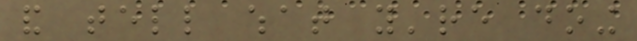and tell what you're doing
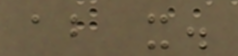about it.
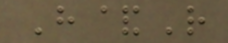H&R
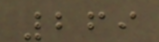269
